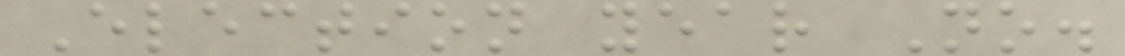Election year No.
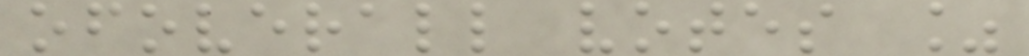ofoverall votes %
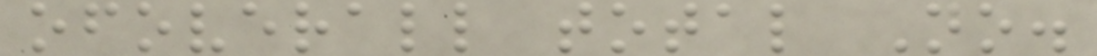ofoverall total No.
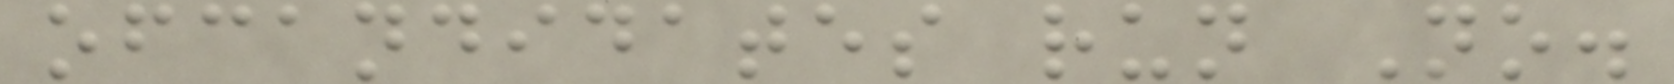ofcandidates run No.
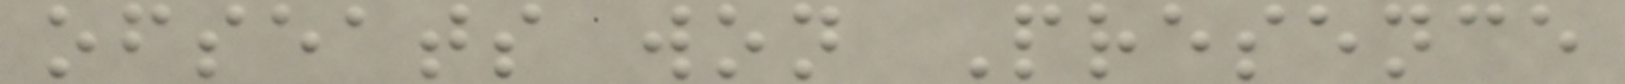ofseats won Presence
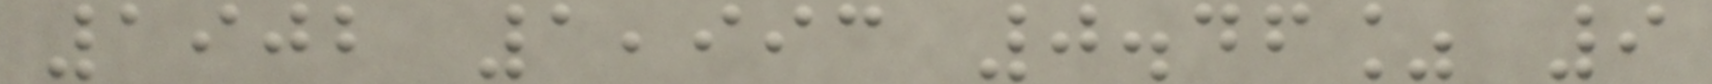1902 1,993 0.46% 9
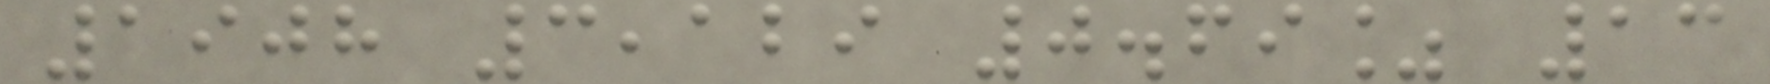1908 3,129 0.69% 13
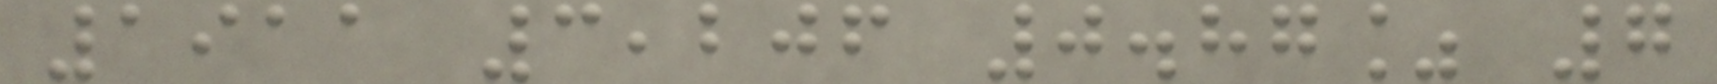1911 3,206 0.87% 7
